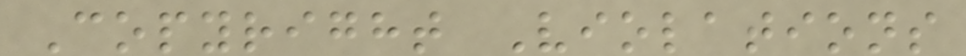Copyright Violations
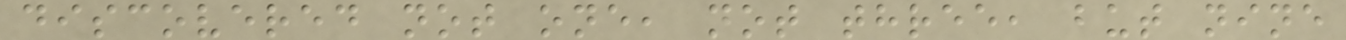discovered not one, not three, but nine
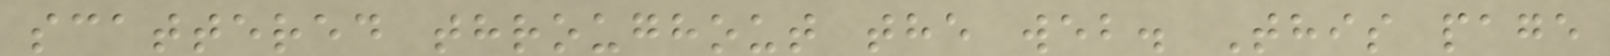scattered throughout the web. This page
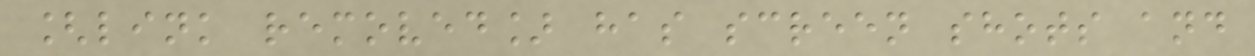[link removed] has screen shots and
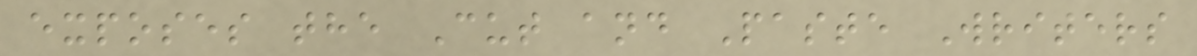exposes the Cut and Paste Writers
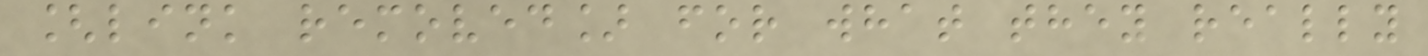[link removed] for what they really
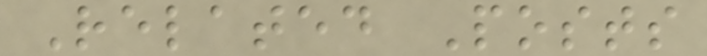Related Posts
